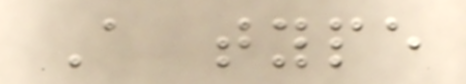A type
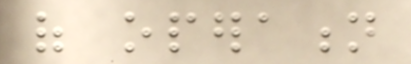of operation
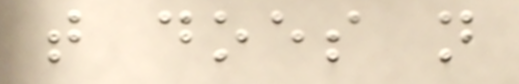that does not
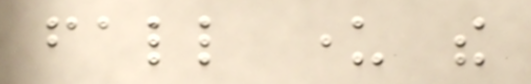fall under the
